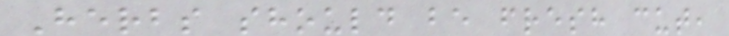Herbs should be fresh cut,
